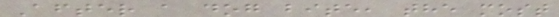After a dog bite, the most
